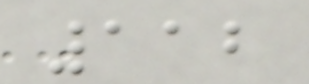112
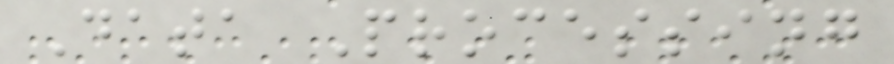Data Processing
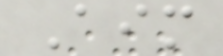Aim
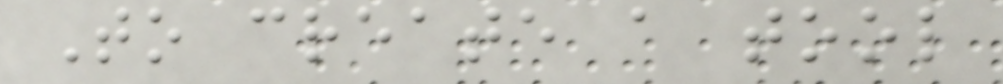To create a tool
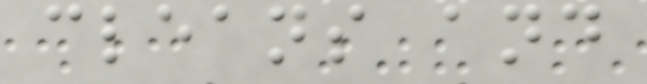cleans and
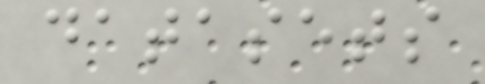datasets
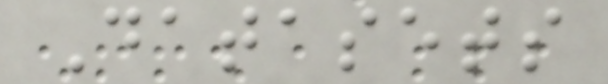Datasets
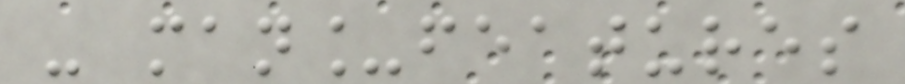- man_features
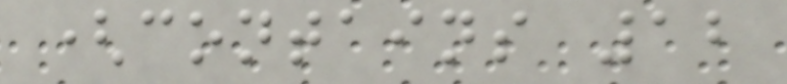(contains 12
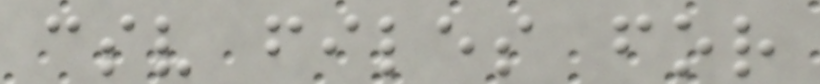csv files for
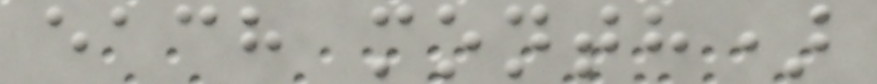each month)
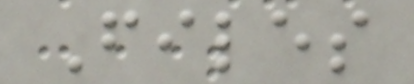Files
